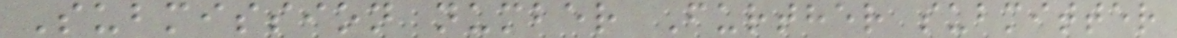Submission number Further submitter
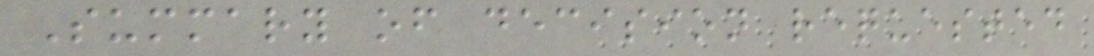Summary of decision requested
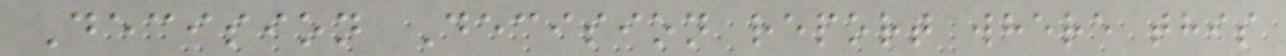Decision Decision report where this
